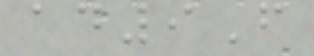ad9F
